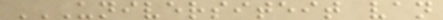UNIVERSITEIT VAN
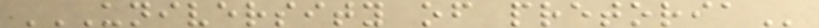UNIVERSITY OF PRETORIA
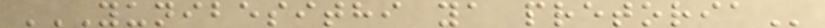YUNIBESITHI YA PRETORIA
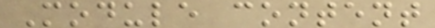Module content
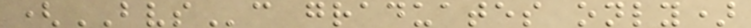(BVSc graduates only)
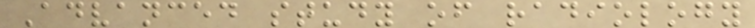Advanced study of radiology
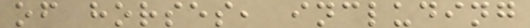of horses, including
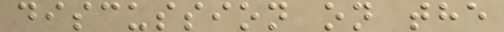discussion on the
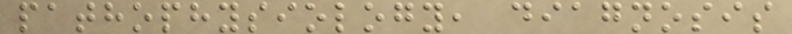pathophysiology, diagnosis
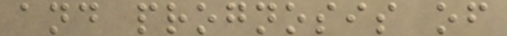and prognosis of
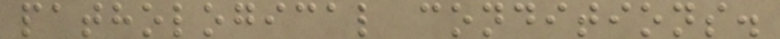pathological conditions.
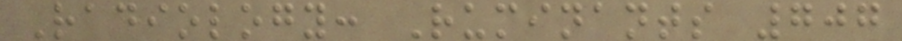Radiology: Ruminants 707
